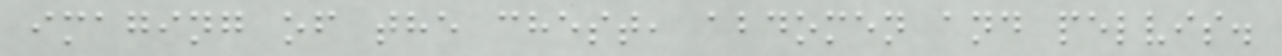imaging of the chest, abdomen and pelvis.
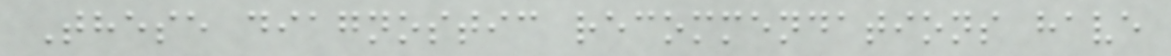These diagnostic recommendations have
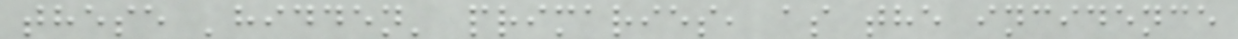these 'hidden' primaries, as the incidence
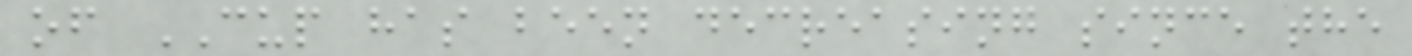of CUP has been decreasing since the
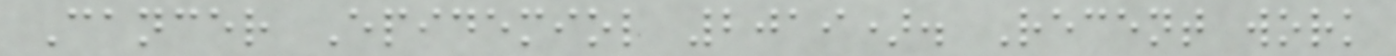Cancer Epidemiol 2019). Recent work
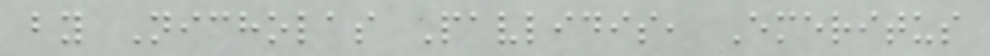by Nicholas Pavlidis, Emeritus
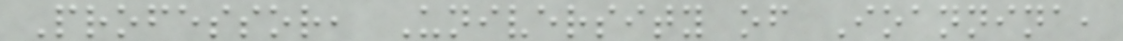Professor, University of Ioannina,
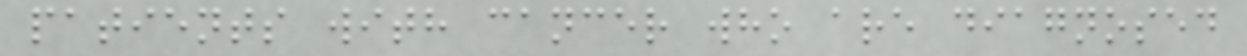patients with cancer who are diagnosed
